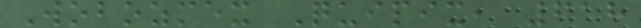Wobozmex Quipix, 618
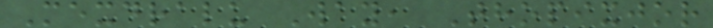Mexdralu Way, Thopixjor
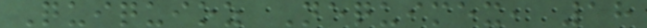Quiquioz Nequimex, 18
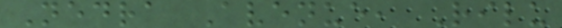Nedra Avenue, Rilu
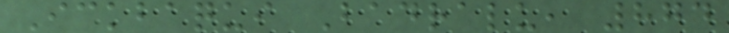Ickbaqui Badralu, 874
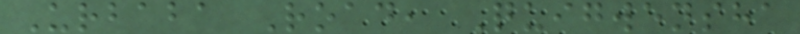Urbaba Road, Quigwensha
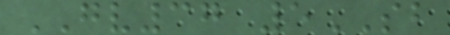GV37 5SB
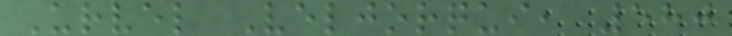Urvel Veljorqui, 580
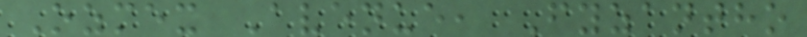Ozmex Avenue, Fyzantho
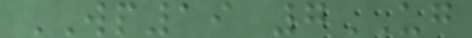WP19 7UG
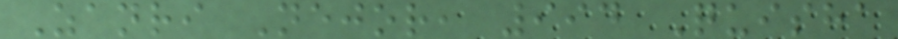Zanri Nejor, 994 Quisha
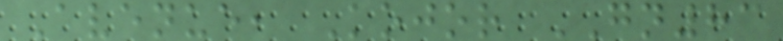Avenue, Kojor GN83
